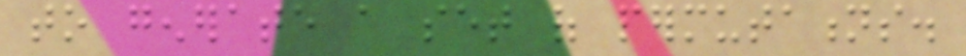to generate a set of permutations.
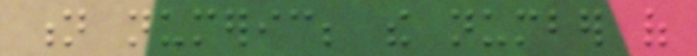n numeric; the number of
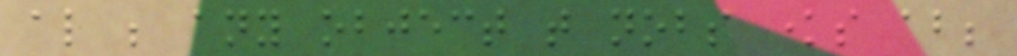also be any object that nobs knows about;
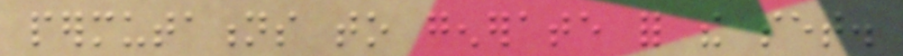permutations to generate for the set.
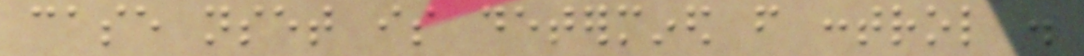case nset is determined from control .
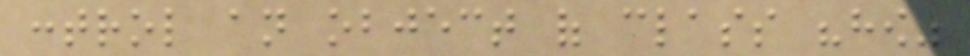control an object of class "how"
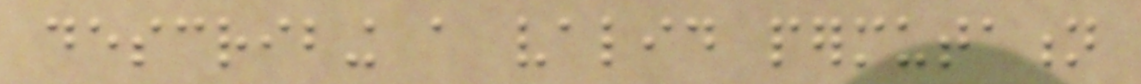describing a valid permutation
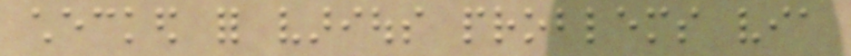checked for various problems via
